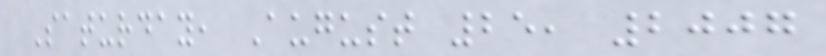Saturday, August 25, 2007
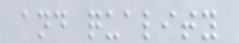and quality
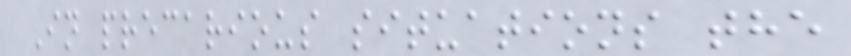In precarious situations the
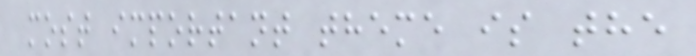most important theme is the
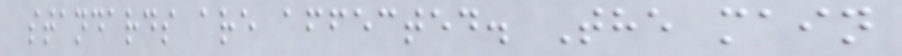standards are affected. The main
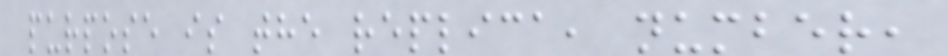purpose is the replica, number,
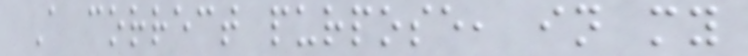A correct purpose, in my
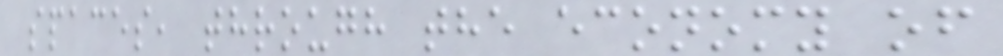spaces, through the economy of
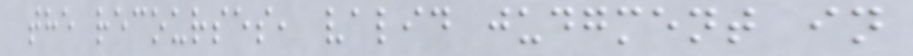the recourses, valid judgment in
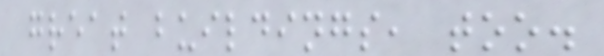great buildings, too.
